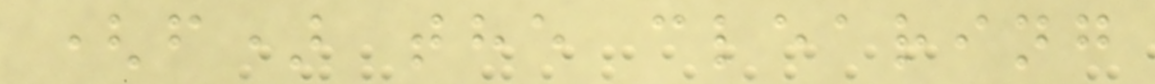(f) the clearing
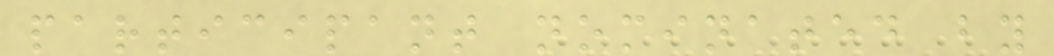participant nominated by
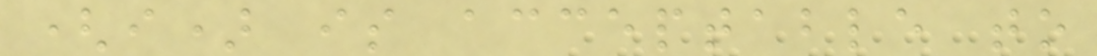(i) is acceptable to
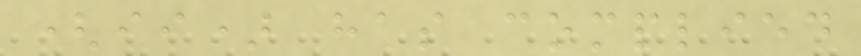(ii) has complied
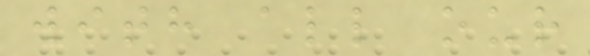with all our
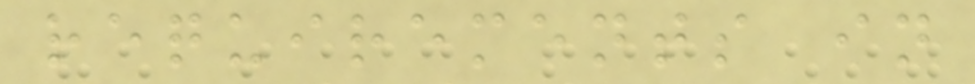requirements in
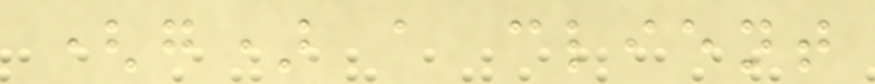(g) a client
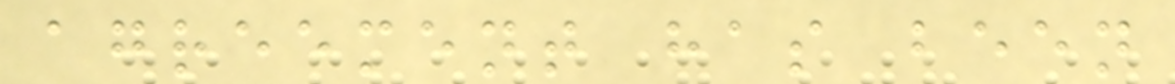agreement has been
